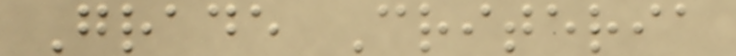Grade Criteria
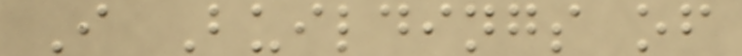I Buildings of
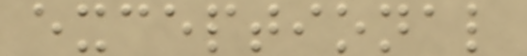exceptional
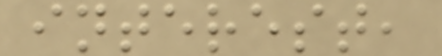interest,
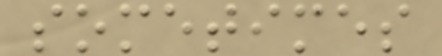sometimes
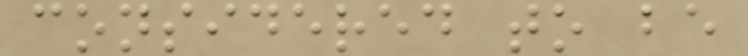considered to be
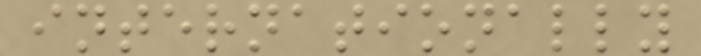internationally
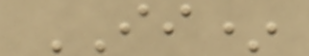II*
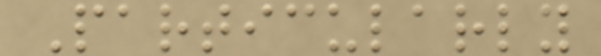Particularly
